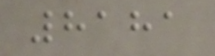8181
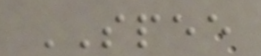SPEE
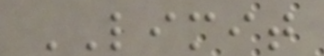LIMIT
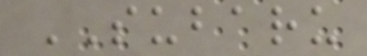SUBARU
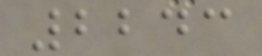2243
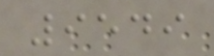9549
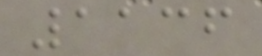1136
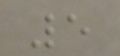5
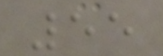55
